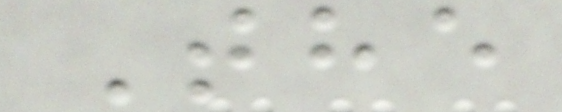The
